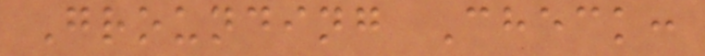Grounding Check:
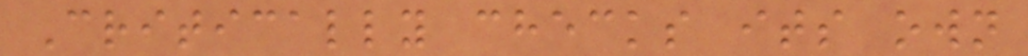Critically checks its own
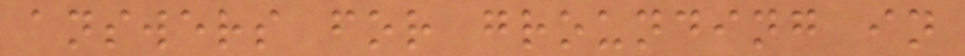answers for grounding in
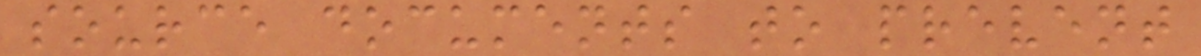source documents to prevent
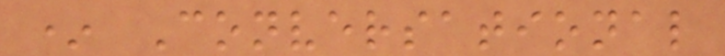* Conversational
